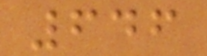646
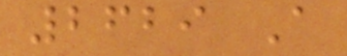2629 A
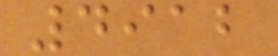4912
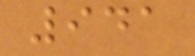941
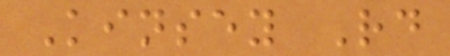Kinsey Rd
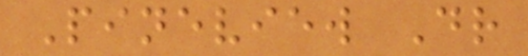Pineview Dr
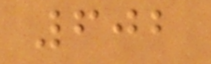602
